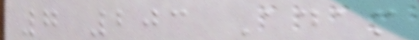7 203 Adam
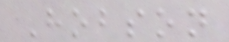Hobson
